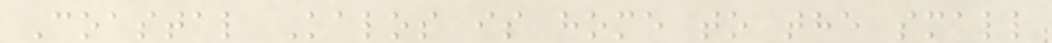Coastal Kalos is home to the small
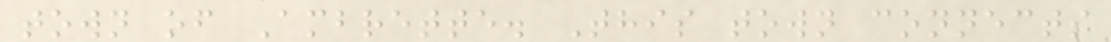town of Ambrette. This town connects
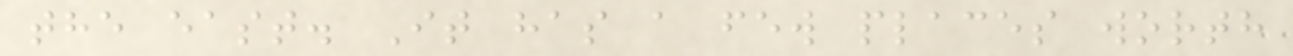the east. It has a few places worth
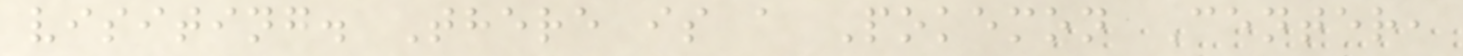visiting. There is a Pokemon Center,
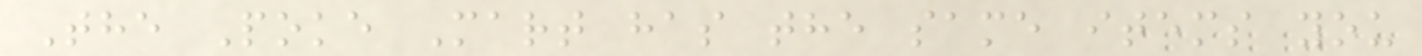The Poke Mart has the same items you
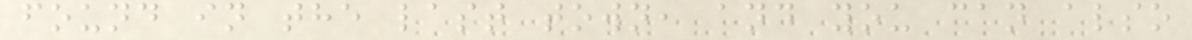found in the last town, and you can also
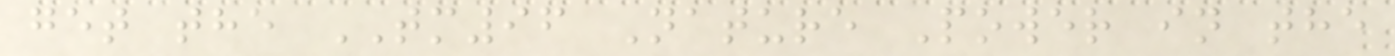get the TM96 Nature Power in the
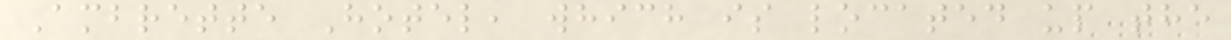Ambrette Hotel, which is located up the
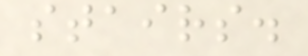stairs.
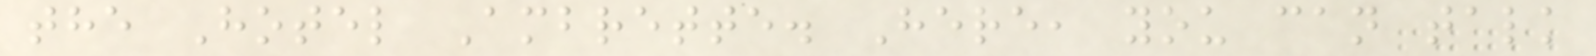the Hotel Ambrette. Here, you can talk
